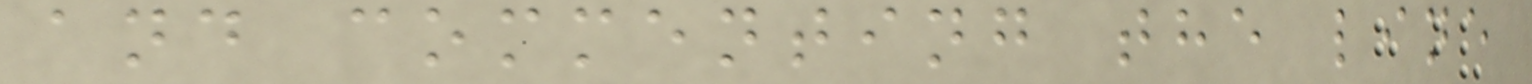and commenting the line
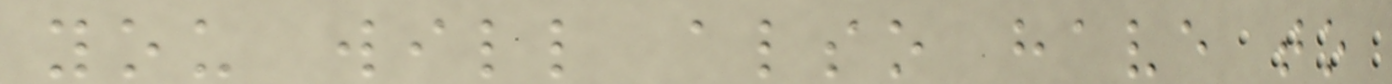you will also have to
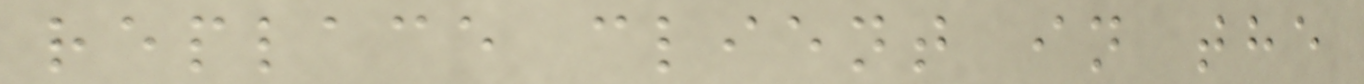replace client in the
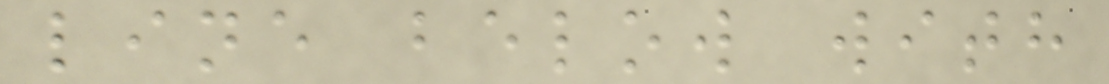line below with
